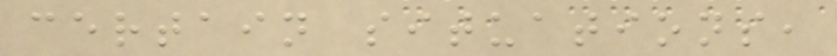certain situations,
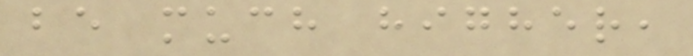be much higher,
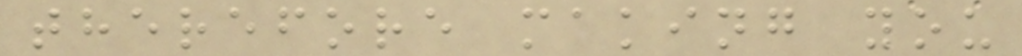therefore making you
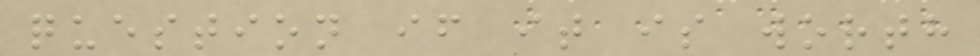question if it is worth
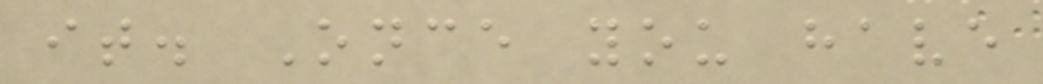it. Once you have
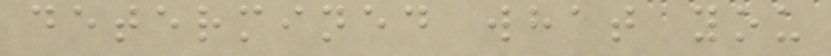determined what you
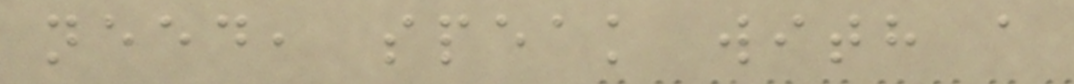need, speak with a
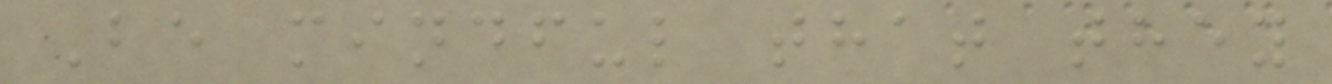Be mindful that they
